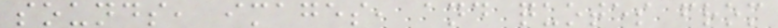sounds, images, and quotes from
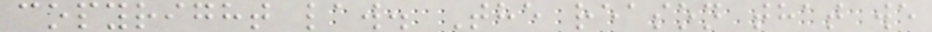copyright law. The reason that we
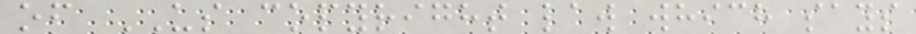of US copyright law which says
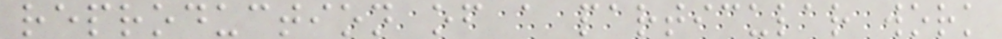reproduction of a particular work
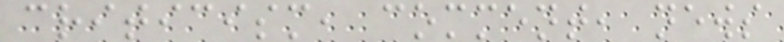criticism, comment, news
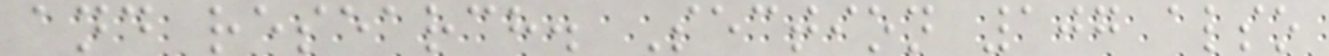and research. Section 107 also
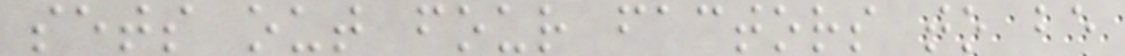sets out four factors to be
